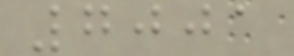7001
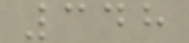348
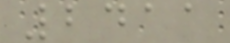2411
